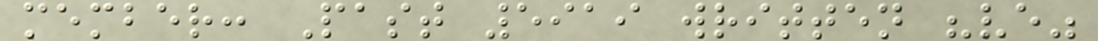member: Past 5919 written "ve"
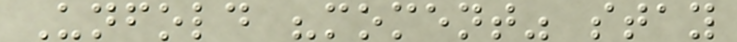Unfold "moment" stay
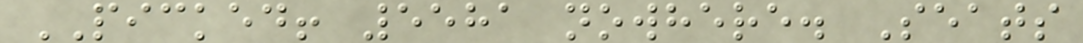PICKED! 5581 nowhere. Seats
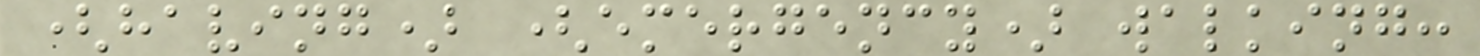(having) (emergency) walking:
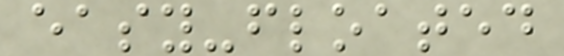easy-floated
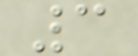3
